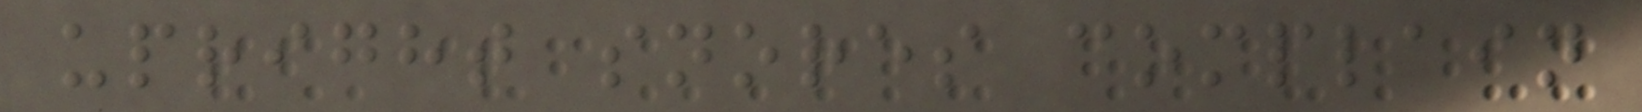upright snores complain
